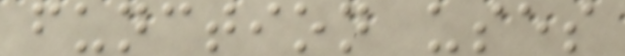function uses
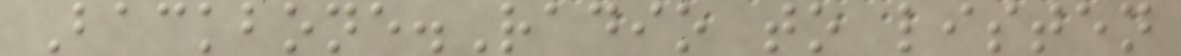Backbone.Radio to listen
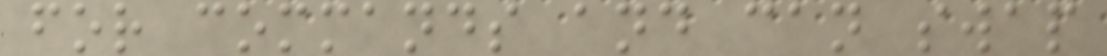for commands and can swap
